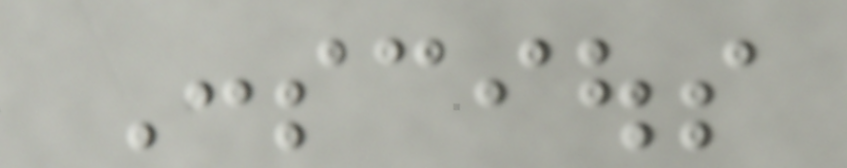Conscious
